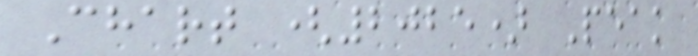Chart (2025) Peak
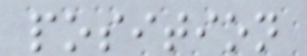position
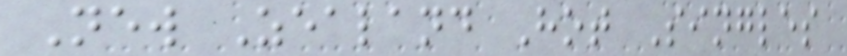New Zealand Hot Singles
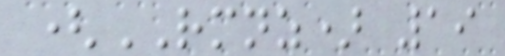(RMNZ) 19
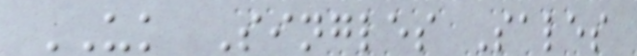UK Singles Sales
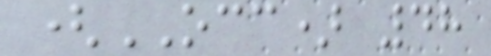(OCC) 48
